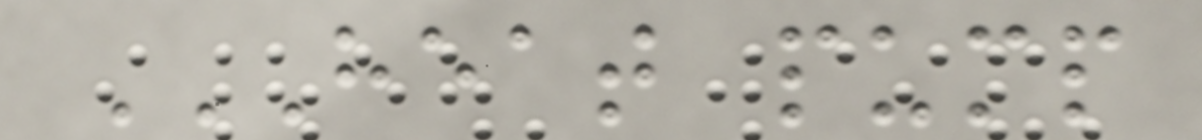HEAT PUMP
